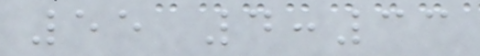55 4:33
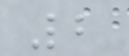2
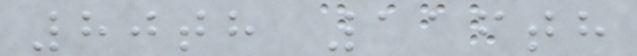80th 116th
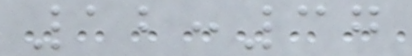12:37
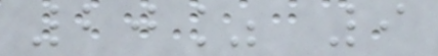20% 9
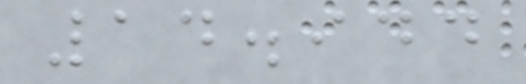14.944
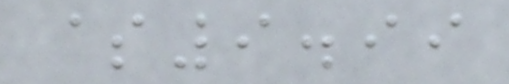$9.99
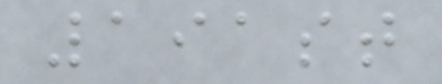191st
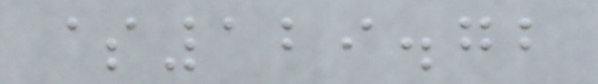$129.72
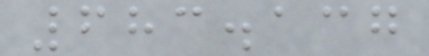683.137
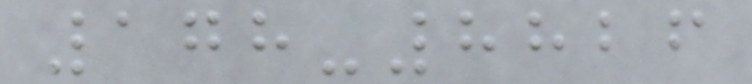178-8826
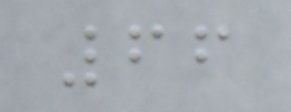66
